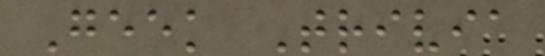Geek Trivia
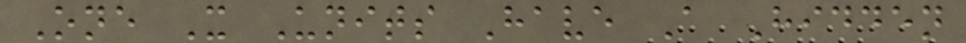One X Units Have A Hidden
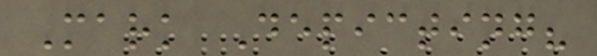Mark Depicting?
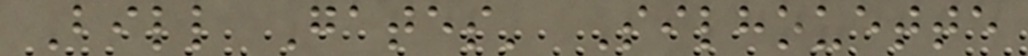Bill Gates' Silhouette
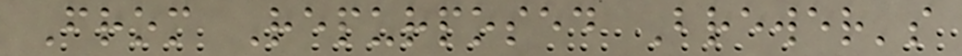From Repurposed Brewer's
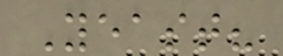Yeast?
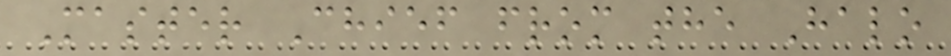Master Chief from the Halo
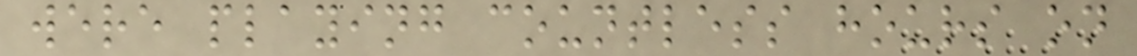were playing countless hours on
